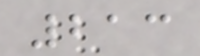213
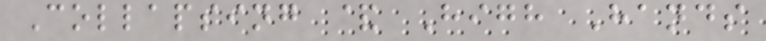Collapsing & High Hands
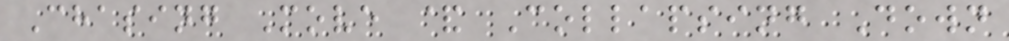Chasing Move & Collapsing Down
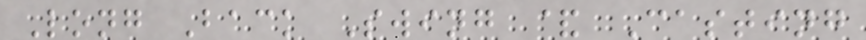Long Back Swing & Casting
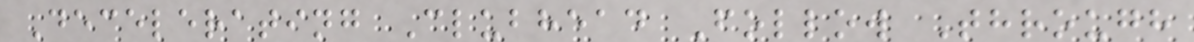Decelerating Clubhead Follow Through
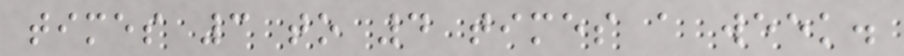times 3 to 4 times a week.
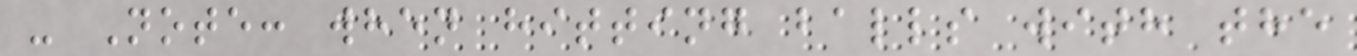- Note: when hitting balls with the
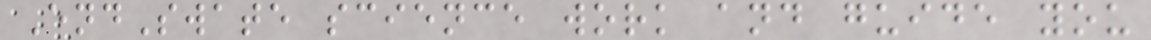EndSwate science work and guide you
